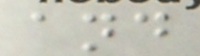and
